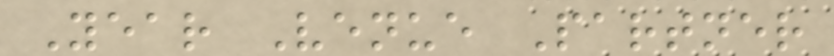Year Venue Partner
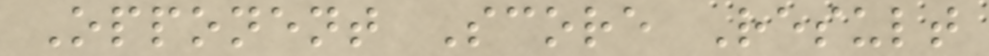Opponent Score Result
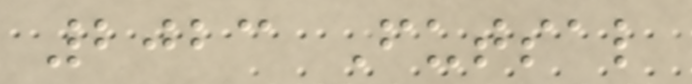2023 Futsal
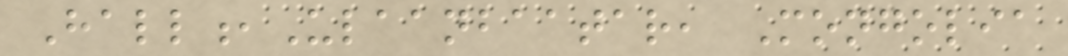Hall,Ulaanbaatar, Mongolia
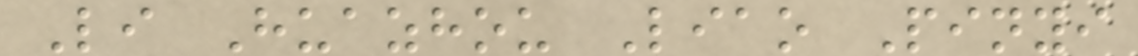Li Huazhou Liao Pinyi
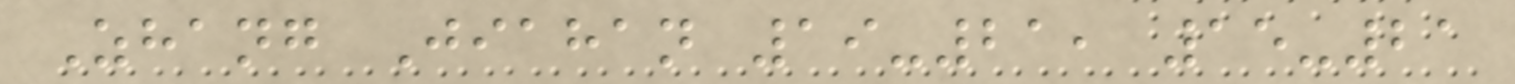Zhang Jiahan 19-21, 15-21
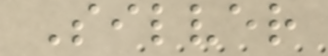Silver
